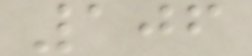106
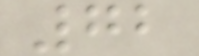72
